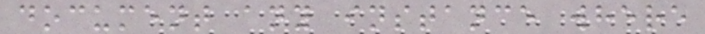document any instance where
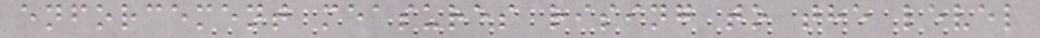enforcement measures rising to the level
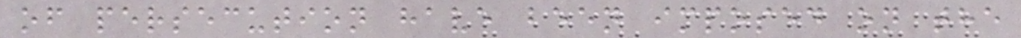of persecution have been imposed on the
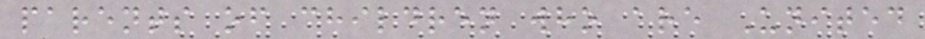parents of children who are United
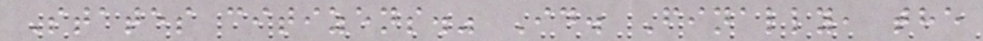States citizens." Id. Finally, the
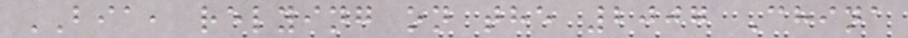BIA, relying on the 2007 China
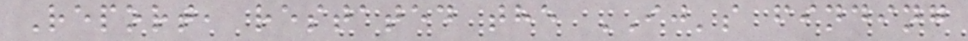Report, restated the IJ's finding
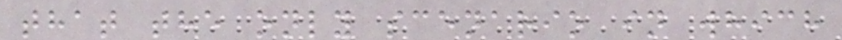that the only scenario in which
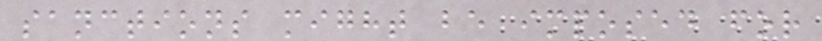sanctions might be imposed for
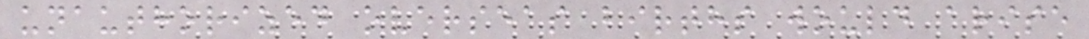unauthorized overseas births would arise
